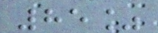85%
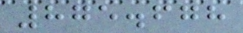875.678
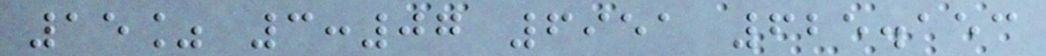15% 3:07 6951 625.153
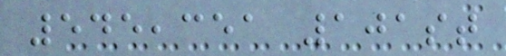545,351 101st
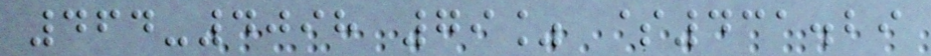464-4098 79% $431.29
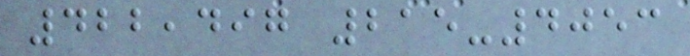422,497 215-4053
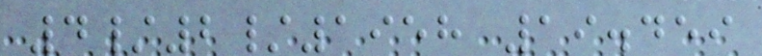4/2/1958 19.459
